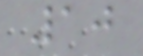10
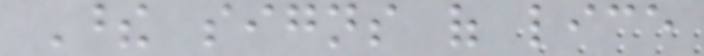These signs of lice
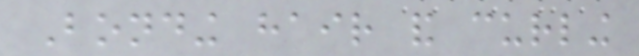Bonding hair and curling
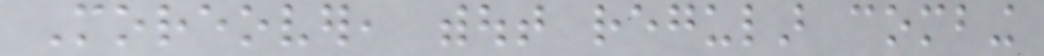Moreover, without regular combing
